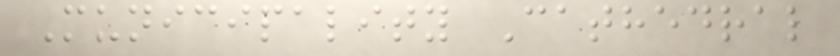Municipality Cathedral
